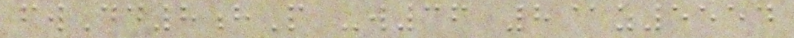fwDd8hP -w36 8@z5554
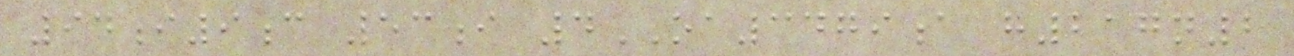94i9c 53i 4OA3479a h217n2
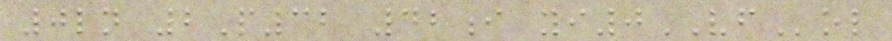0ln 2P32 42i yi0VFol
